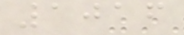1016
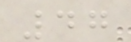47
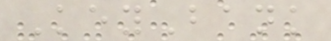KeyBank
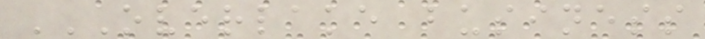OVERLAKE BUSINESS
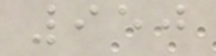950
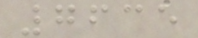7635
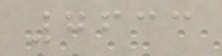7633
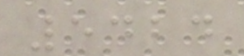5424
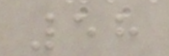58
